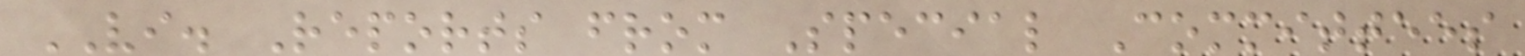VI. Reports from Special Committees
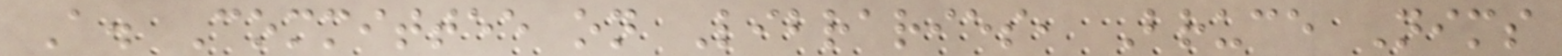A. Committee on Libraries, Bruce Nims
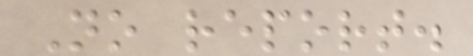No report.
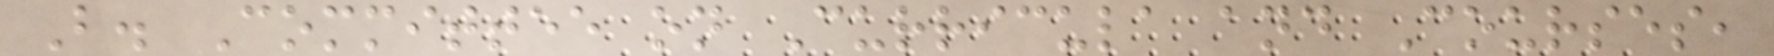B. Committee on Curricula and Courses,
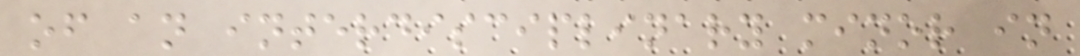of an interdisciplinary minor in
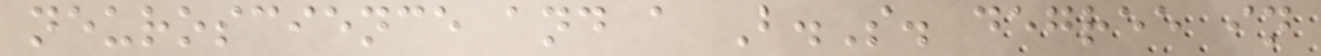neuroscience and a B.S. degree in
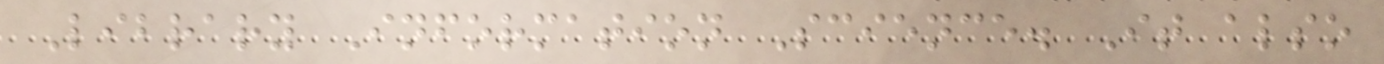Library Information Science. It also
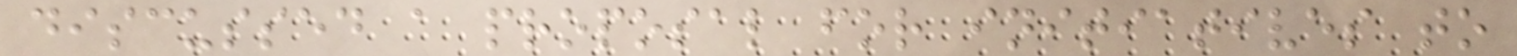discussed a proposal for initiatives to
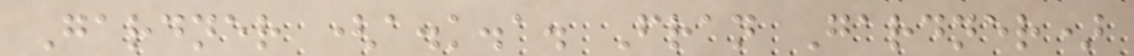Gardner (a.k.a. Fran Gardner)
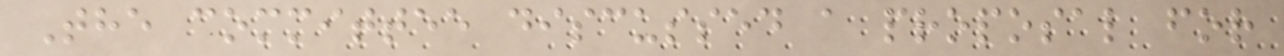The committee discussed a proposal for
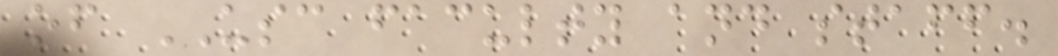of USC faculty and staff.
